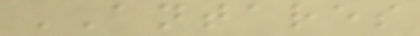ANTARES
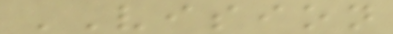VISION
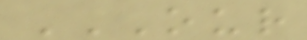OUR
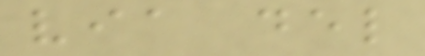via del
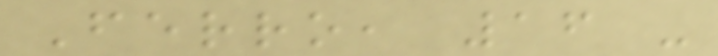Ferro, 16 -
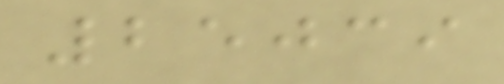25039
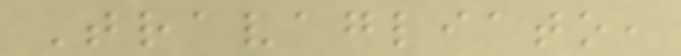Travagliato,
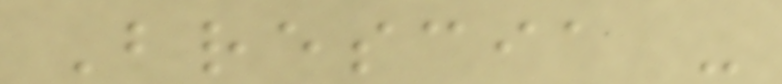Brescia -
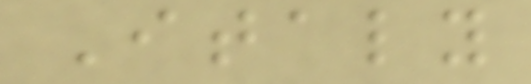Italy
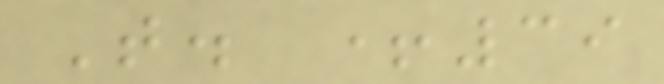T. +39
